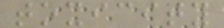toxicity
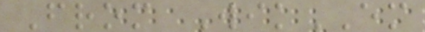From WikEM
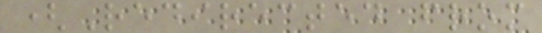(Redirected from
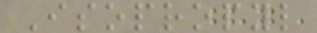Isopropyl
